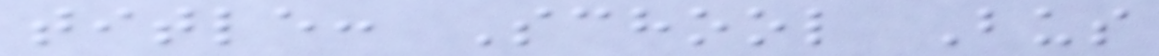title: School Bus
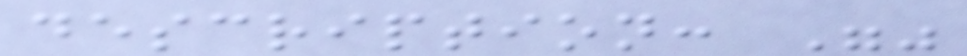description: ""
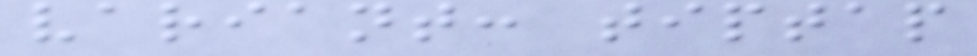variant: tiptap
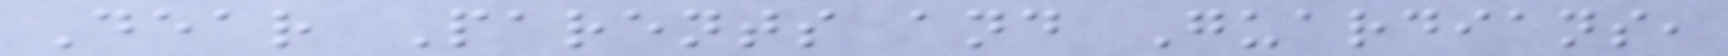Dear Parents and Guardians,
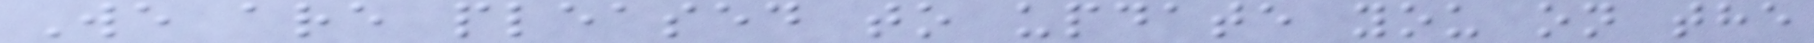We are pleased to update you on the
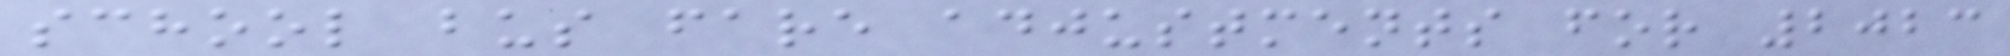school bus fare adjustments for 2023
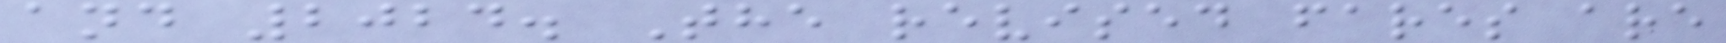and 2024. The revised fares are
